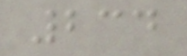234
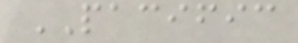PACIFIC
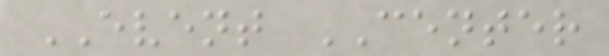EVENT CENTER
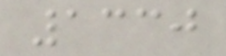1330
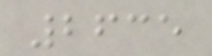2635
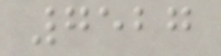7527
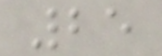25
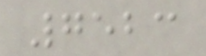7523
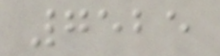7525
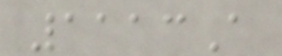1113A
